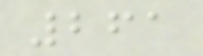261
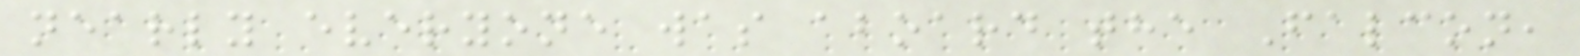nearly everyone was aboard the Falcon,
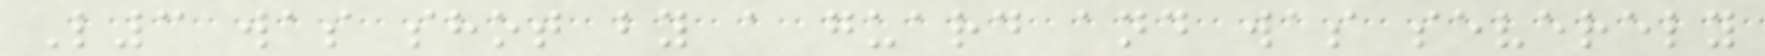L3 was shot by a guard and was severely
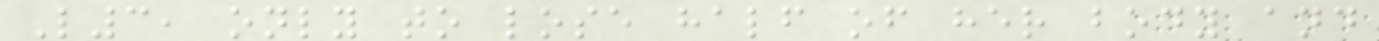L3, only to lose half of her body and
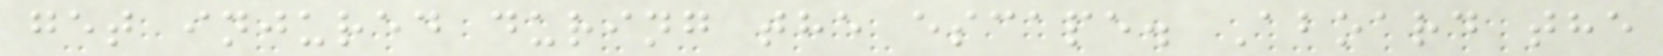get injured during the escape. Aboard the
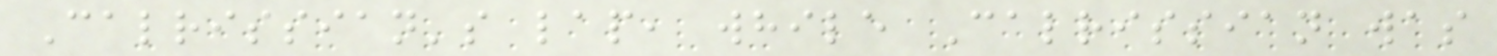Calrissian's lap, while Calrissian was
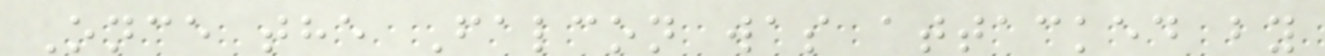Once the Falcon was attacked by
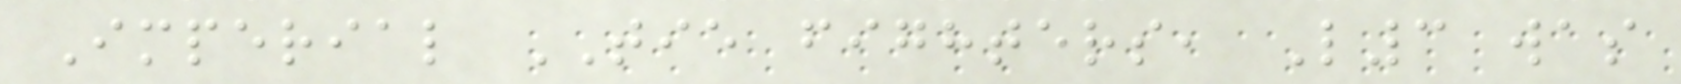Imperial TIE fighters, L3 was
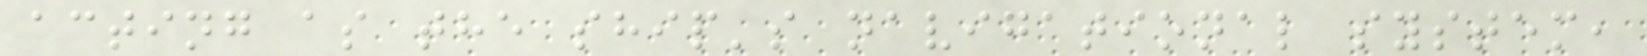acting as the ship's navigational system,
